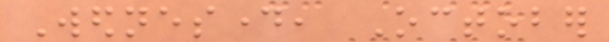Wednesday, October
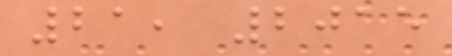21, 2015
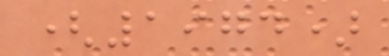(1974)
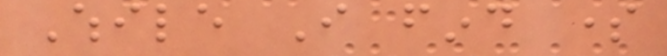While I find some
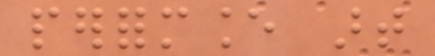performance art
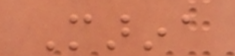Marina
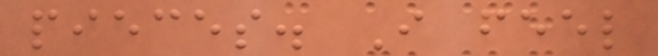pieces. I feel
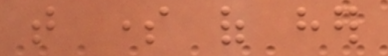that some of her
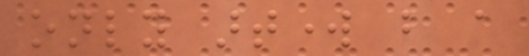only artwork but a
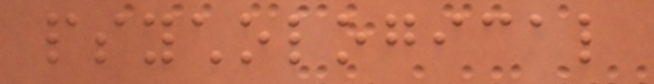psychological
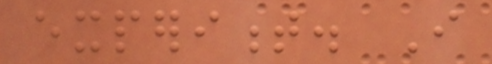experiment. I
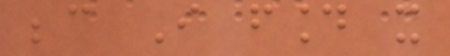because I found it
